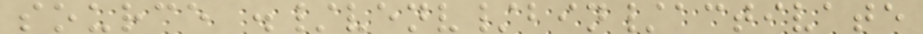source ./venv/bin/activate
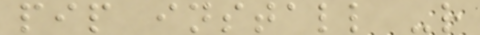pip install -r
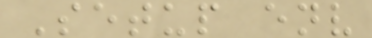Setup env
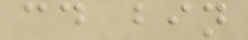cd bin
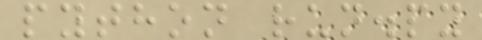python run.py
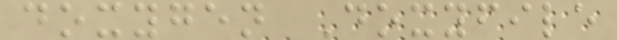doxygen Doxyfile
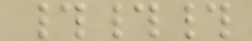###
